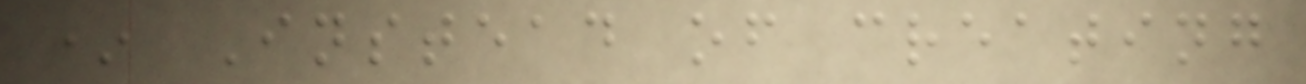* Instead of creating
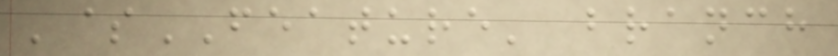'$FEATURE' branch
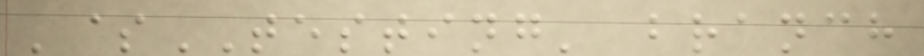'$TESTING' branch
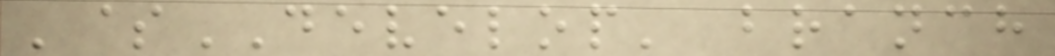'$DEVELOP' branch
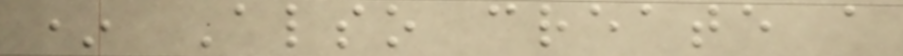* Also create a
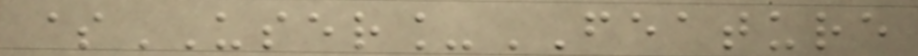$USER_FEATURE
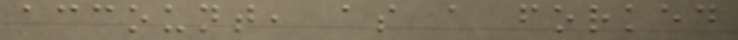account, as a forked
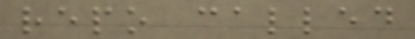repo called
